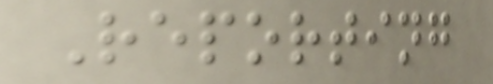Reporting
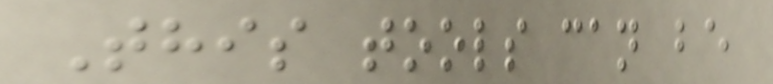This tools can be
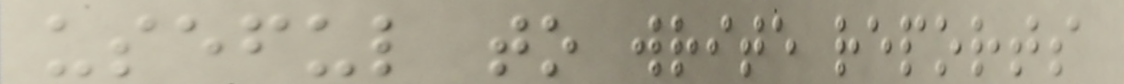useful to write reports
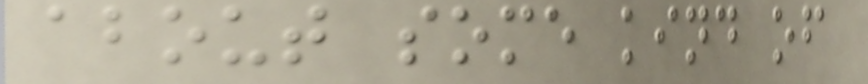about some kind of
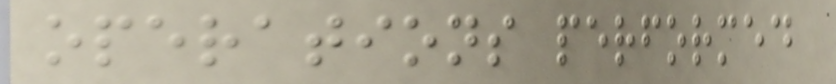operations performed
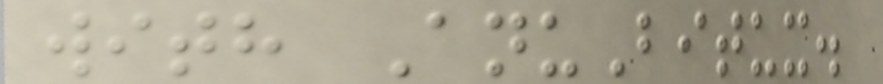with AnuBitux.
